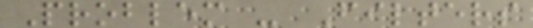Problem - Filters
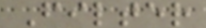Filter
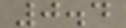0.4
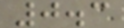0.3
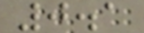0.1
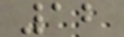12
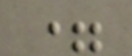=
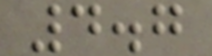4.7
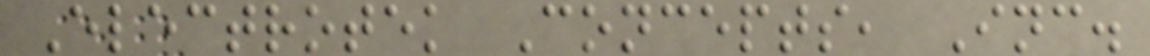Electrotek Concepts, Inc.
